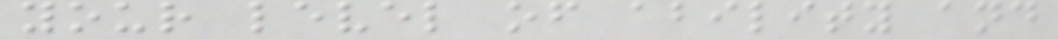your level of ability and
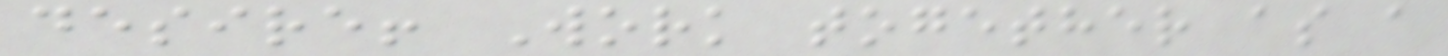desire! Work together as a
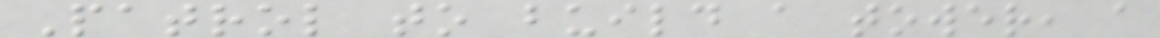Patrol to build a tower, a
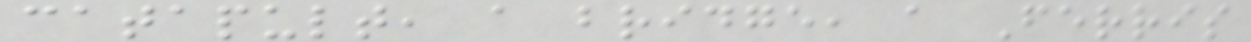catapult, a bridge, a Ferris
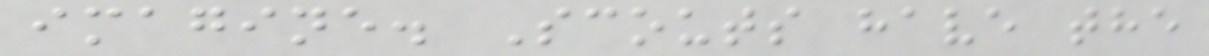imagine. Scouts have the
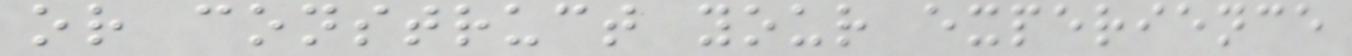or construct your experience
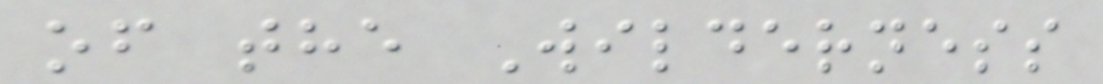of the Wilderness
